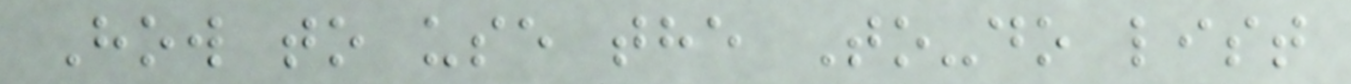How to use the To-do list
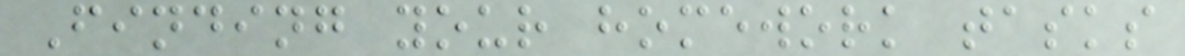Finding your homework tasks
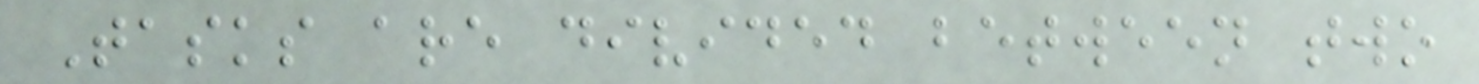Tasks are divided between two
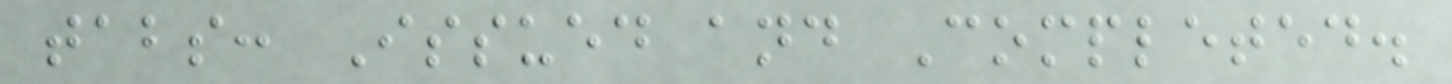tabs: Issued and Completed.
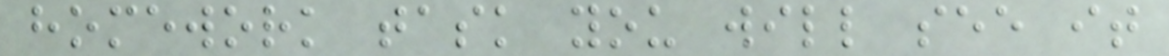homework task you will see it
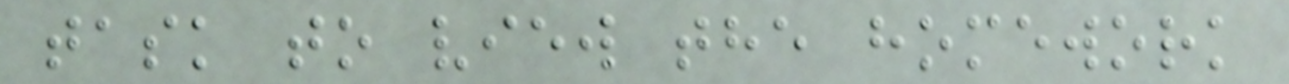task to view the homework
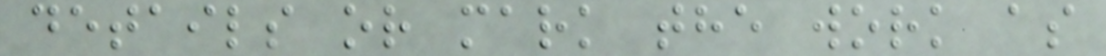details or mark the work as
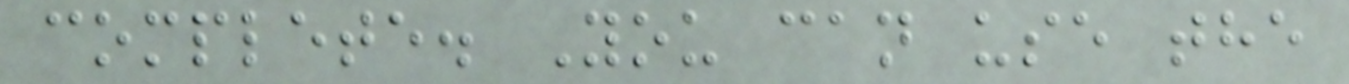complete. You can use the
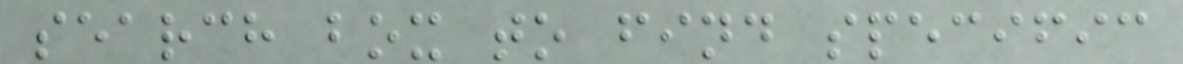search box to find specific
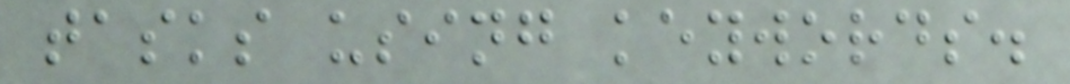tasks using keywords.
